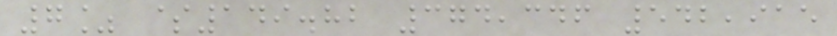7% $149.82 374,346 542,915
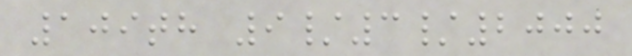109th 9/3/2000
